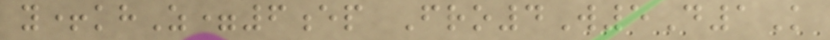y+khZ=6ep Fro4W5D1K
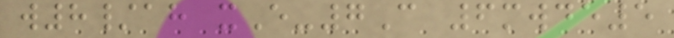w8/ah xE-7C 6mwde5
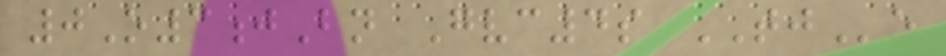0O3jBn Gvc4s TJe
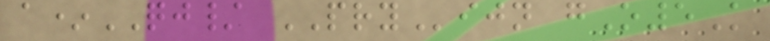a*QJ/ PRYijn gO5K
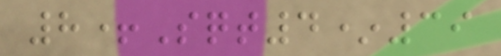8+Sqt4*39
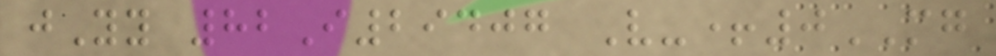jYy 82I29407 V-+0MG
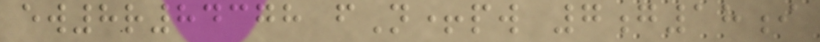ew8r84378 fN+pw 7g18i
